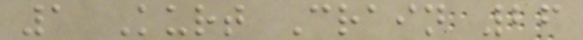1 Kurt Crain 26
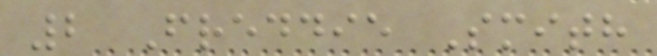2 Freddie Smith
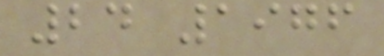24 1976
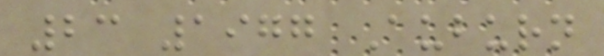23 1977 Auburn
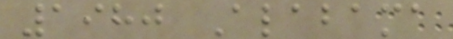1980 Alabama
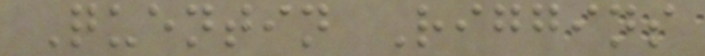Quentin Riggins
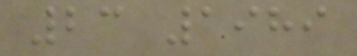23 1989
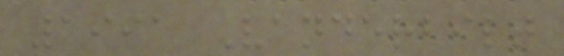1991 Vanderbilt
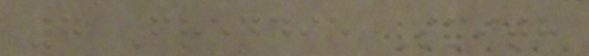7 Freddie Smith
